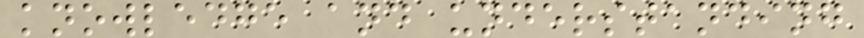knowledge and understanding
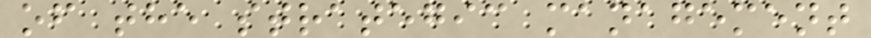of the strategic management
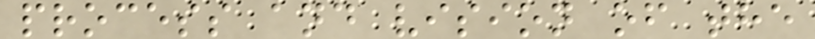process and vision of the
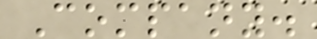Company.
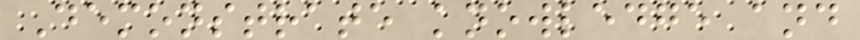Demonstrate knowledge and
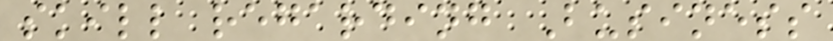skill regarding Business
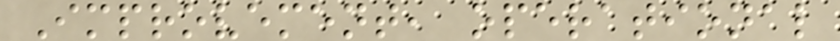Improvement, operational
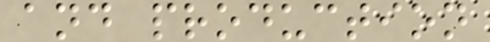and production
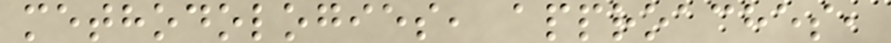methodologies, approaches,
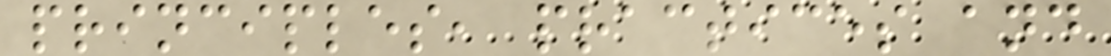principles, practices and
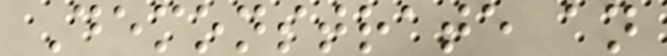Demonstrate an
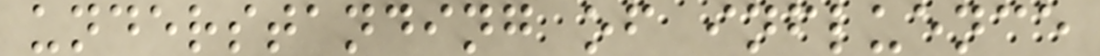understanding of influence
